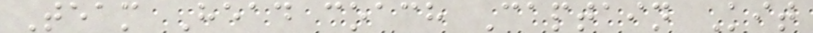Team Head coach Captain Kit
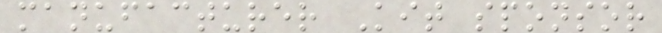manufacturer Kit sponsor
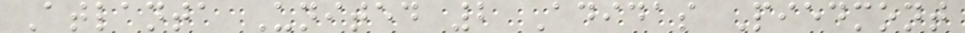Atlanta United 2 Adidas Piedmont
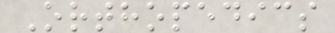Orthopedics
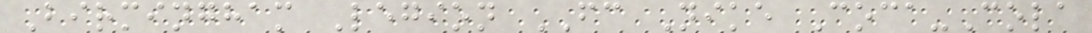Birmingham Legion FC Nike Coca-Cola
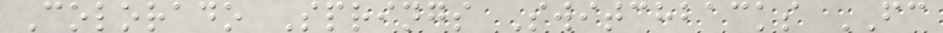Colorado Springs Switchbacks FC
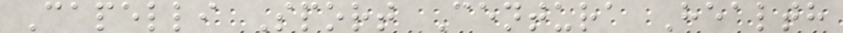Capelli Sport Centura Health
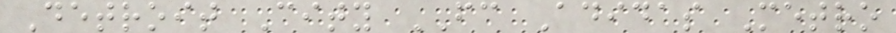Detroit City FC Adidas Metro
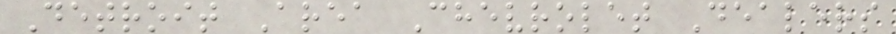Detroit Area Chevrolet Dealers
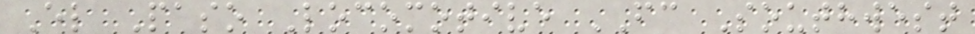El Paso Locomotive FC Southwest
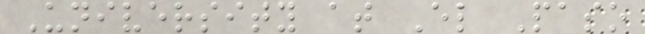University at El Paso
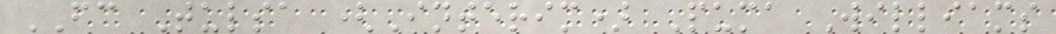FC Tulsa (Interim) Puma Williams
